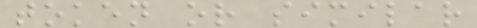token or similar
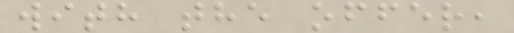with the offer,
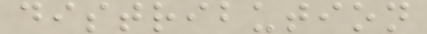distribution
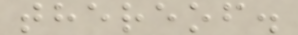thereof.
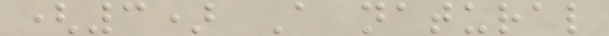(3) A natural
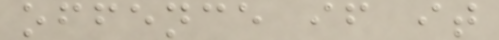offence if it
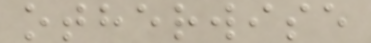otherwise
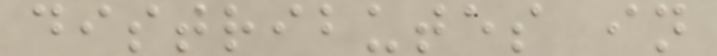distributes in
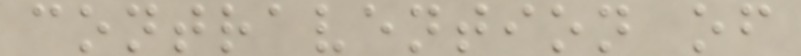contravention of
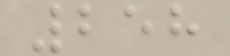258
